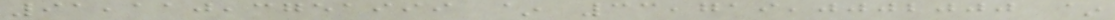91,110,3751999 ~ 33,719,0002000 ~
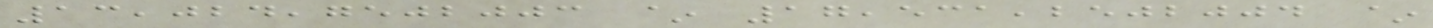13,024,7502003 ~ 17,531,2502004 ~
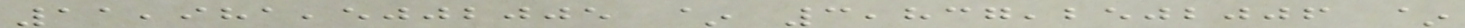11,981,5002005 ~ 3,837,2502006 ~
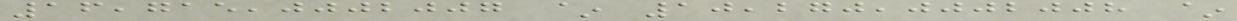16,715,0002007 ~ 10,270,0002008 ~
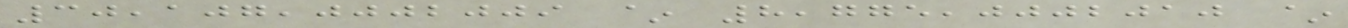30,107,0002009 ~ 8,775,0002010 ~
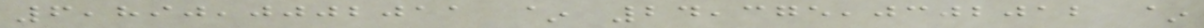6,890,0002011 ~ 24,375,0302012 ~
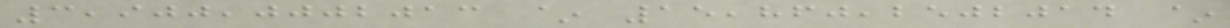3,900,0002013 ~ 15,860,2502014 ~
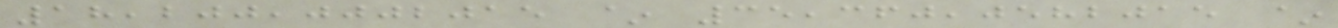18,200,0002015 ~ 35,360,0582015 ~
